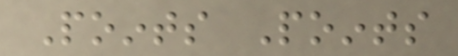Points Points
